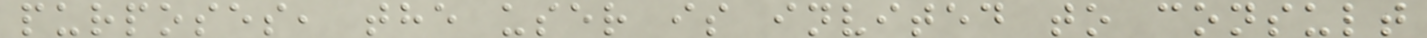purposes, the user is invited to consult
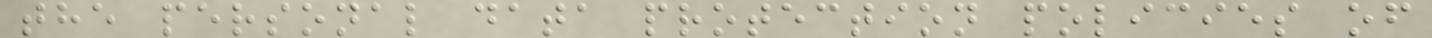the personal data protection policies of
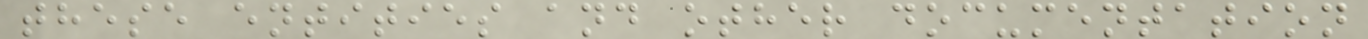these entities and other documentation
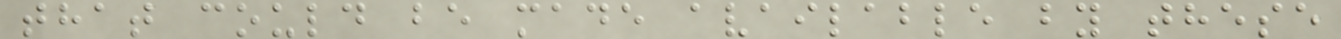that could be made available by these
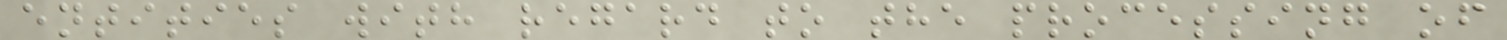entities with regard to the processing of
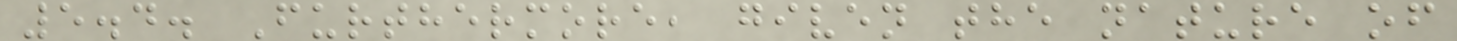5.4. Furthermore, given the nature of
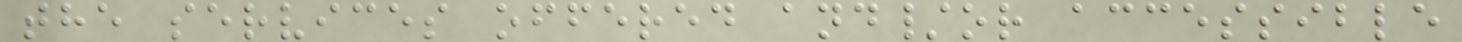the services offered and/or accessible
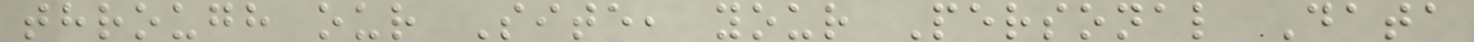through our Site, your Personal Data
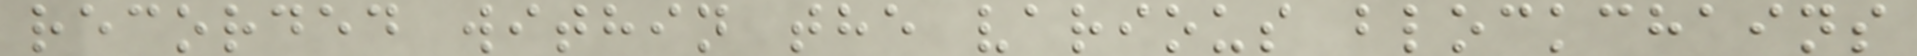recorded within the various blockchains
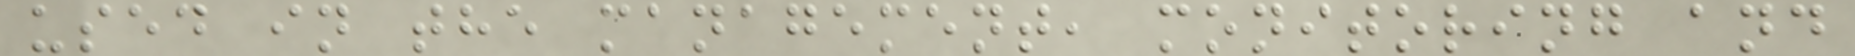used in the management, monitoring and
